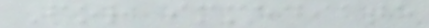For immediate
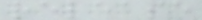release
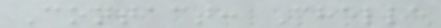Contact: Chelle
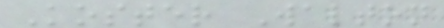Koster Walton
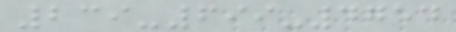239-699-4754
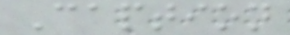Caption
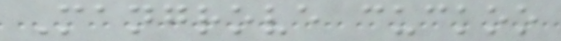Mangrove cuckoo
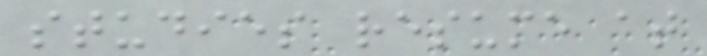studies resume at
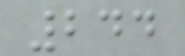244
